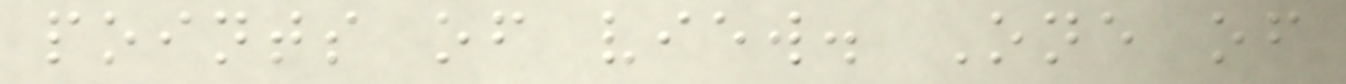points of view. One of
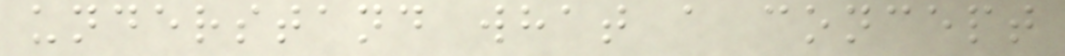understand what a concept
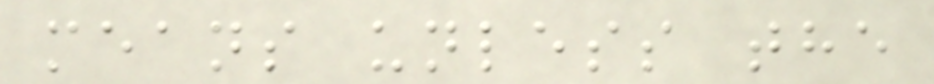means unless the
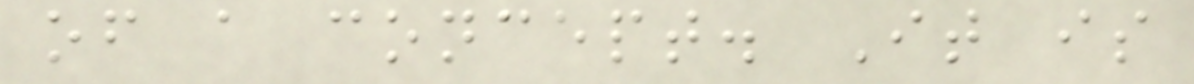of a concept. It is
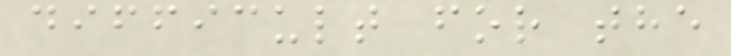difficult for the
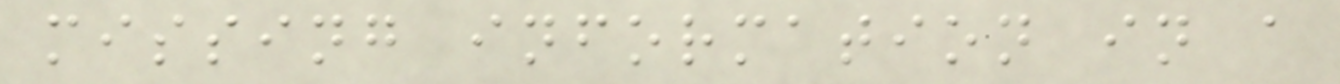missing information in a
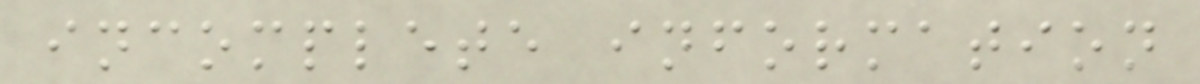incomplete information
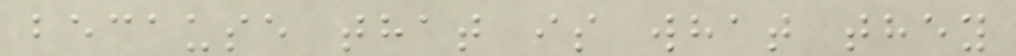because that is what they
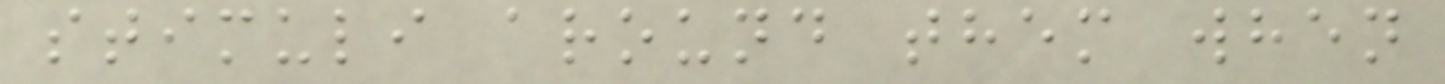stimuli around them when
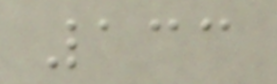133
